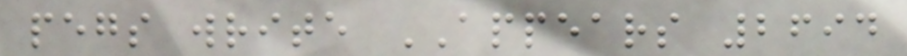pegs write APPEARS 2694
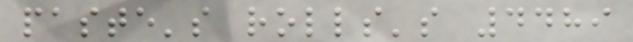paste's rolls's 4489
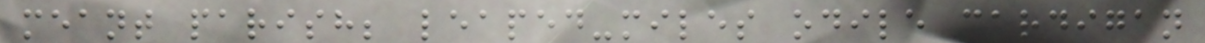meant parish; leaped-miles odile cardigan
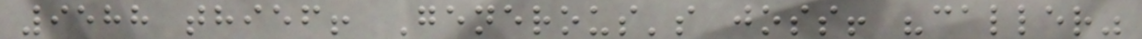9588 thief! Generous's joss! "caller"
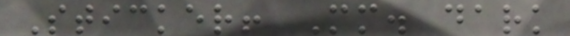Sticker! Mm. dark
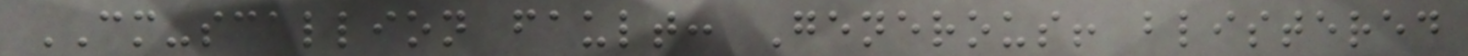CM-scallion fault: Generous! blistered
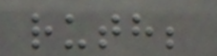ruth;
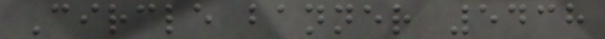Circle banner 5438
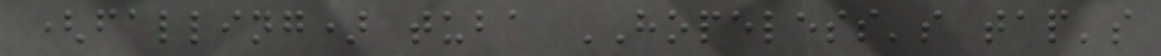(falling) tuba HOPELESS's tap's
